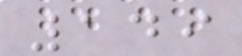149
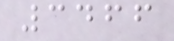3466
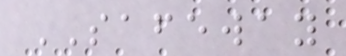SAFEWAY
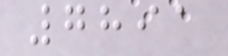7891
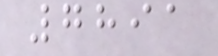7891
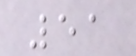51
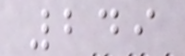249
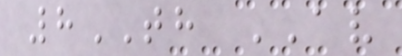8TH AV
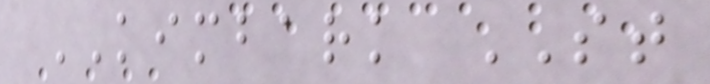KIMBARK ST
